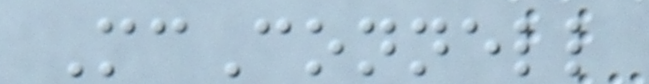McConnell
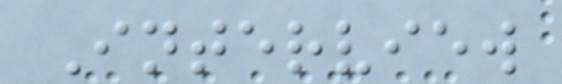Interview
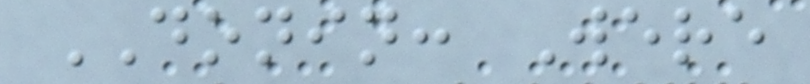DONIN: Were
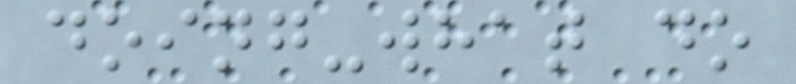doing-what do
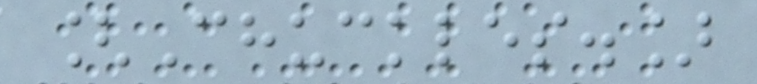[Chuckles.]
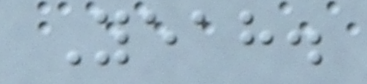Yeah.
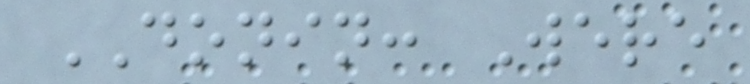DONIN: Were
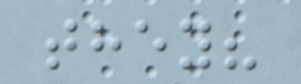they?
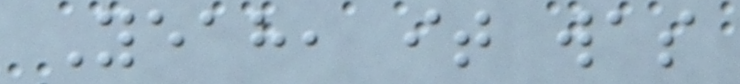Yeah, it was
